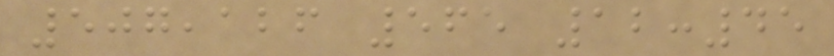507,126 565 12:45
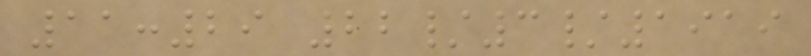11:29 22/3/1919
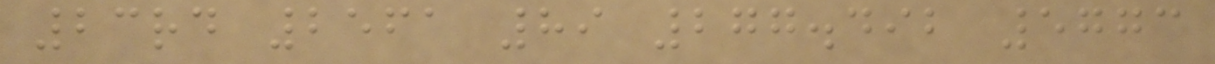23rd 2561 89 277.492 5773
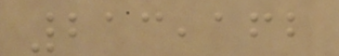213,162
